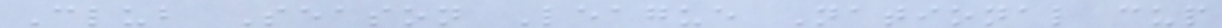Club Season League National cup
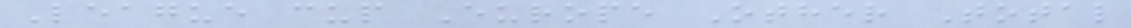League cup Europe Other Total
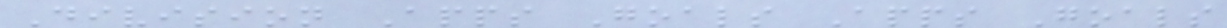Division Apps Goals Apps Goals
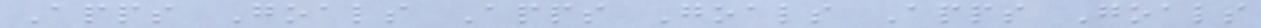Apps Goals Apps Goals Apps Goals
